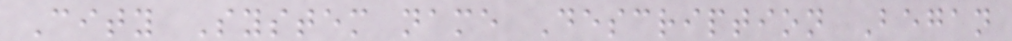City System name Description Began
